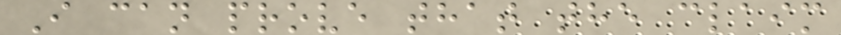I can prove that the claim
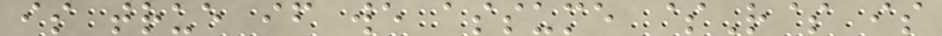is true if we assume $R$ is
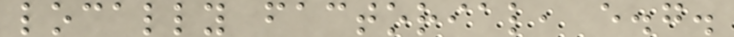locally factorial, e.g.
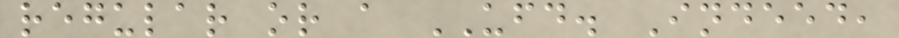regular or a UFD. Indeed,
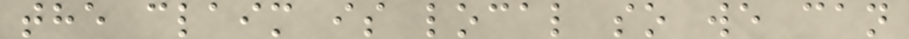the claim is local so we can
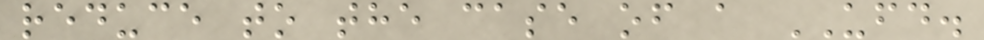reduce to the case of a UFD.
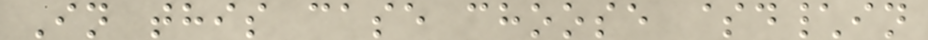In this case choose $d\in
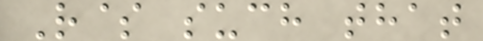R$ such that
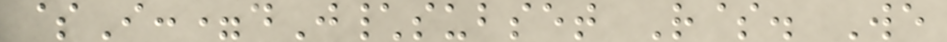$I:=dJ\subset R$. We
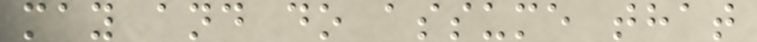may and do assume that
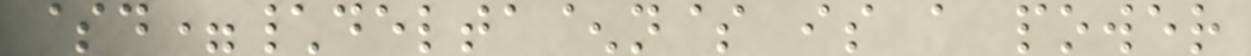$d=\delta^n$ is a power
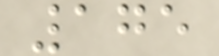175
